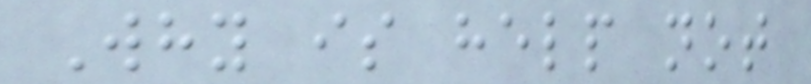Why is help not
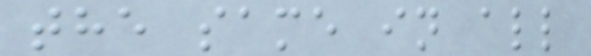the same in all
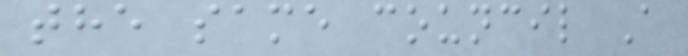the same council A
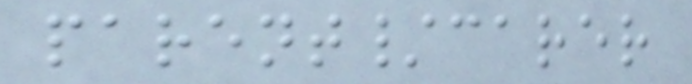parent/carer
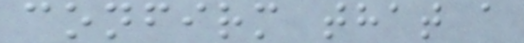confirm that a
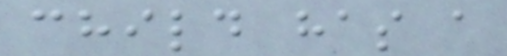child has a
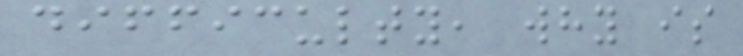difficulty, why is
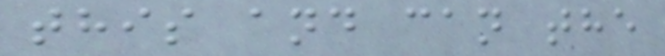this and can the
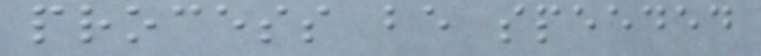process be speeded
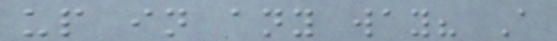up in any way? A
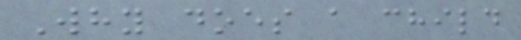Why does a child
